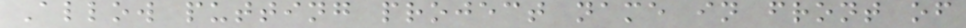Allow putting project name in front of
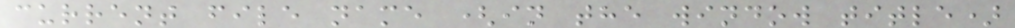current file name (in the window title)
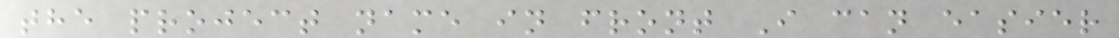the project name in front I can easier
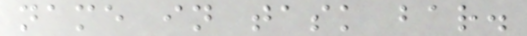name in task bar.
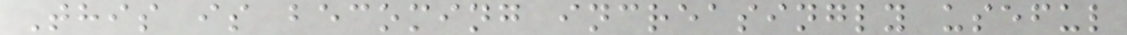This is becoming increasingly useful
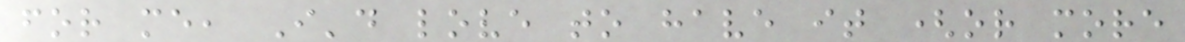for me, I'd love to have it (or more
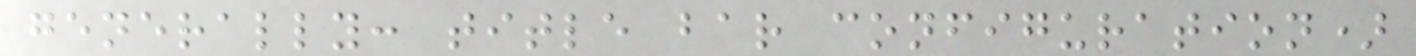generally: title bar configuration)
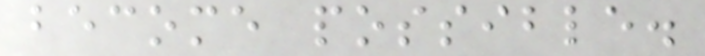become possible.
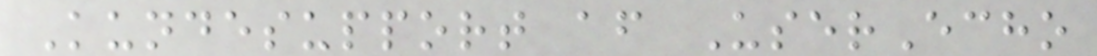Kundesupport af UserEcho
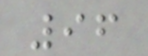96
